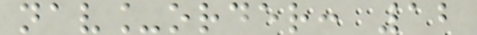nav_order: 12
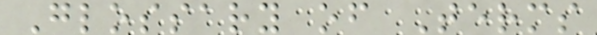Glossary of Terms
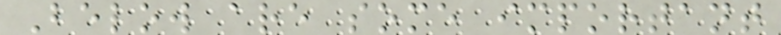Below are some important
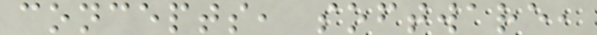concepts, software,
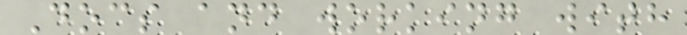Docs and working with
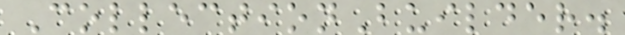CollectionBuilder.
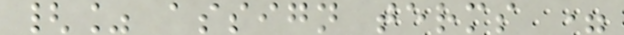{% assign terms =
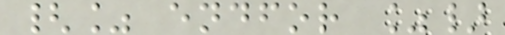{% endfor %}
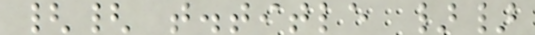{{ t.title }}
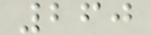260
